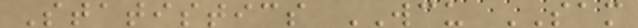Statistics WCU SAM
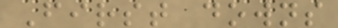First downs
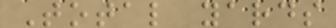Total yards
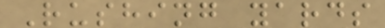Rushing yards
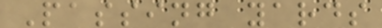Passing yards
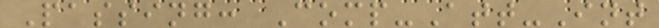Passing: Comp-Att-Int
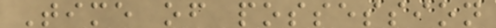Time of possession
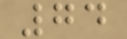74
